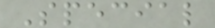Special
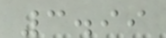3.99
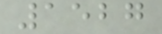1527
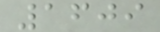1609
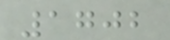1702
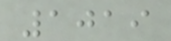1019
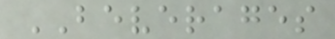BEVERAGES
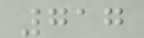717
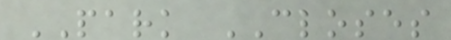PARK CLOSES
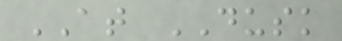AT DUSK
